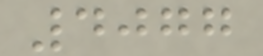4077
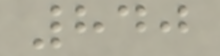840
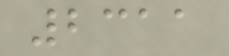2311
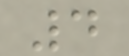4
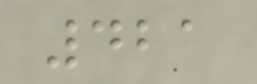421
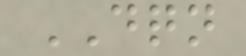DQN
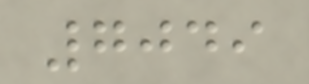7049
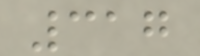317
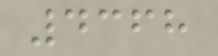4368
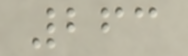263
